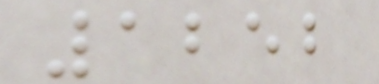1252
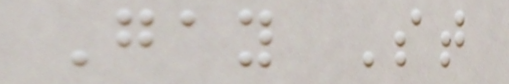Gay St
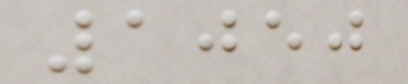1050
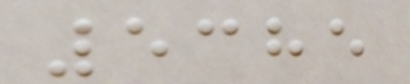5385
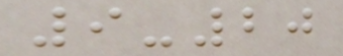9-20
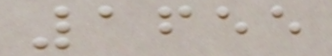1655
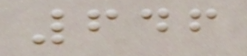646
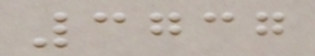3737
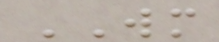WM
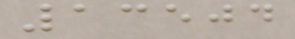13504
